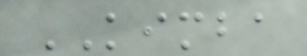KIMBA
